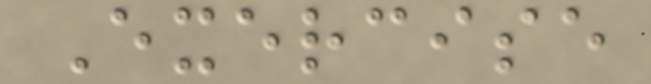Exercise
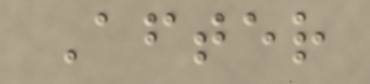After
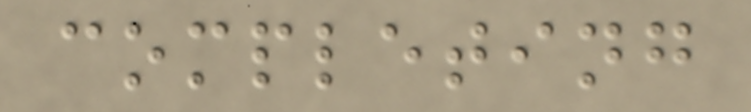completing
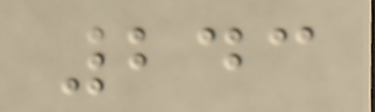243
